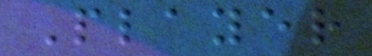Player
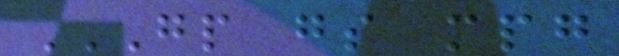GP GS MPG
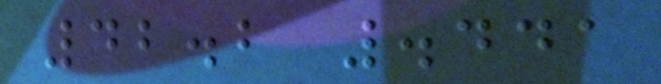42.2 .441
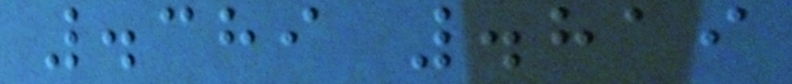.389 .819
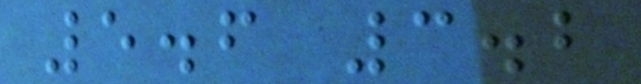5.6 3.2
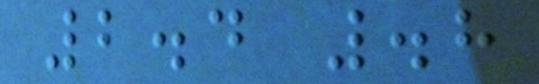2.4 .8
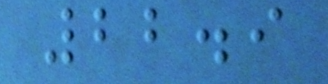22.9
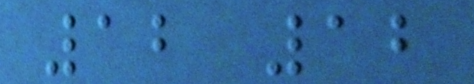12 12
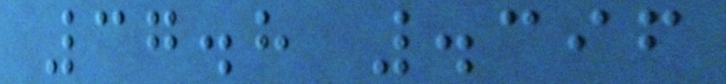37.8 .396
